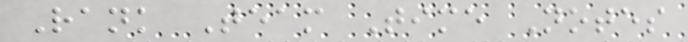Rank Team Time Notes
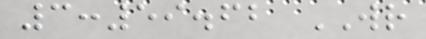3:59.62 WR
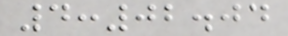4:02.04
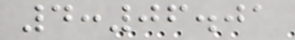4:06.01
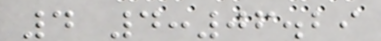4 4:06.29
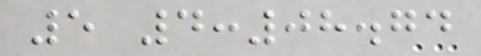5 4:08.74
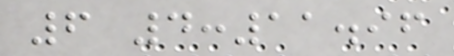6 4:11.96
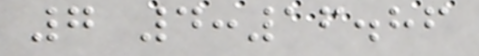7 4:16.86
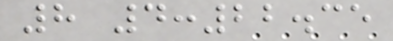8 4:22.35
